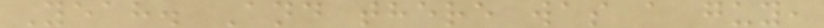Yeah. And there was a guy,
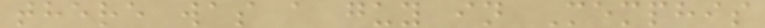there was a guy in Memphis
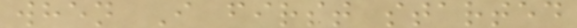when I first started
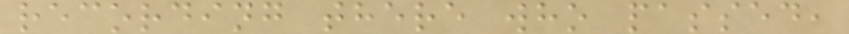recording there who passed,
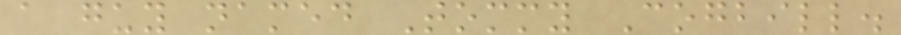a guy named Tommy Cogbill.
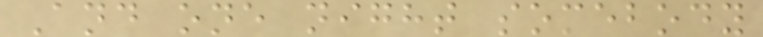And one night somebody
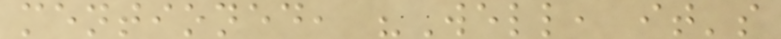mentioned, "Well, it's
